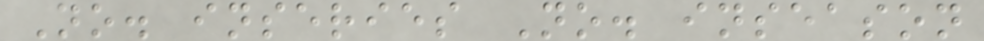No. inseries No. inseason
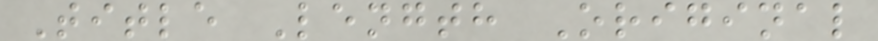Title Length Original
